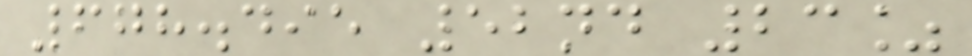678.495 52nd 23%
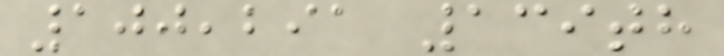100,291 139th
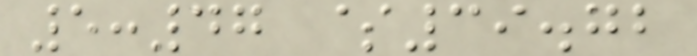5:47 $39.72
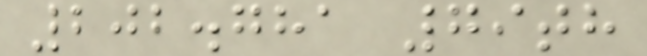202.781 79th
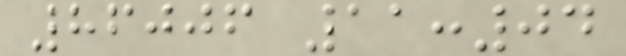86006 11:04
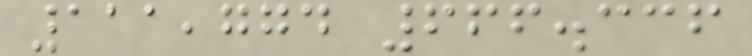111,774 666.336
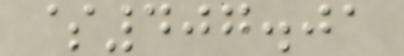$407.01
